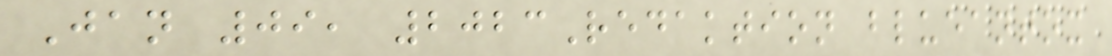Jan 09, 2023Redaktion blueantox
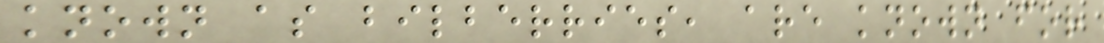known as bilberries, are known for
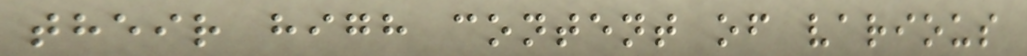their high content of various
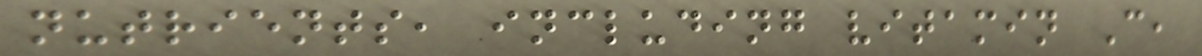nutrients, including vitamin C,
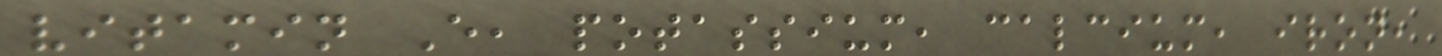vitamin E, potassium, calcium, iron,
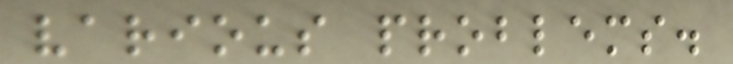various problems.
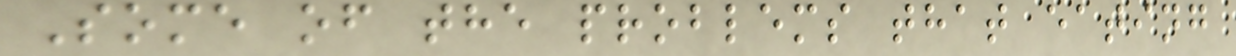Some of the problems that eating
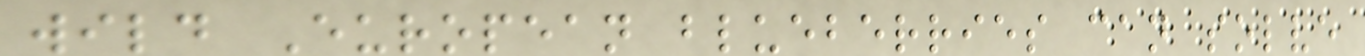wild European blueberries can solve
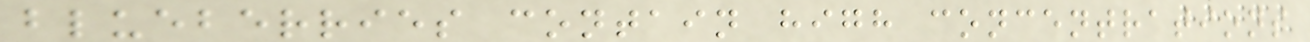blueberries contain high concentrations
